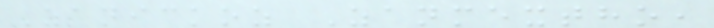Zanickoz Zanmextho,
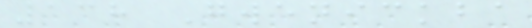138 Gwenickba
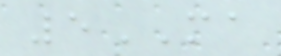5MA
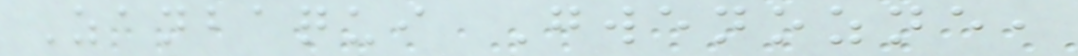Zanbaqui Gwenozne,
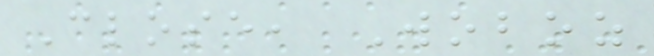Close, Woboz
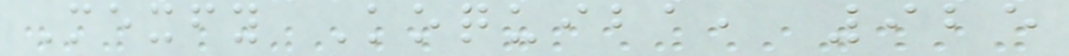Mexfy Koquiba, 925
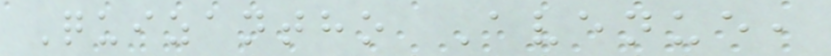Quizantho Avenue,
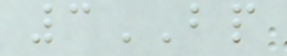3BP
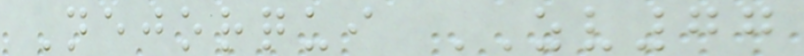Nejorqui ZV77
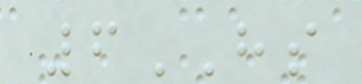6HS
